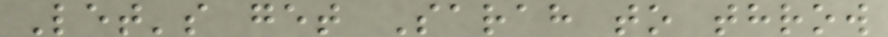Let's get Sarah to throw
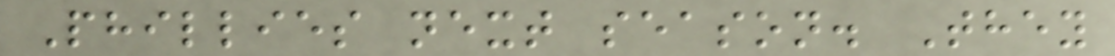Phillies next season. They
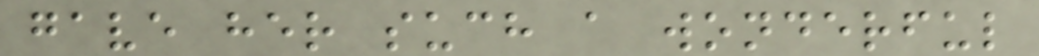gave her such a wonderful
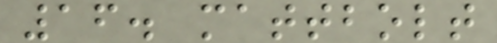16. mattbolt
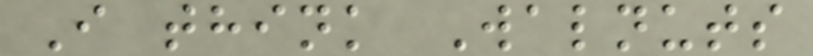I think Walnuts
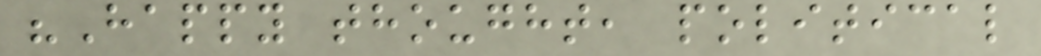"Happy thought, political
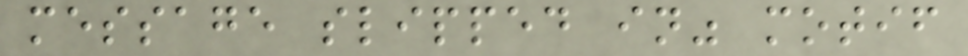message slipped in" motif
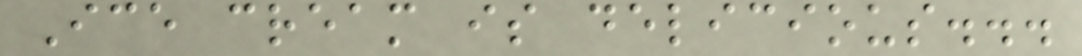Ice cream is delicious...
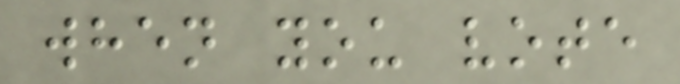when you vote
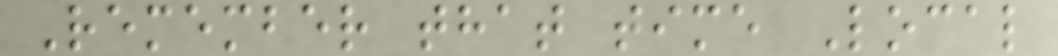Remember that time Local
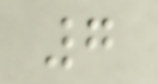7
